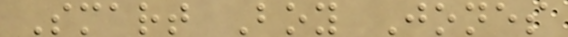Smart Boy Jones
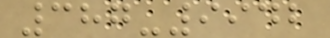387-9942
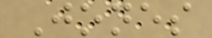Jones
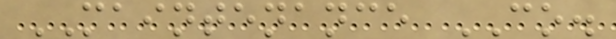MAINTENANCE CO.
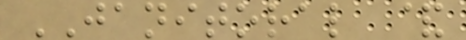JANITORAL &
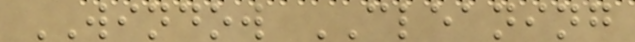WINDOW CLEANING
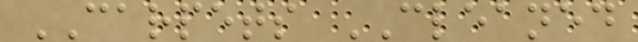CARPETS CLEANED
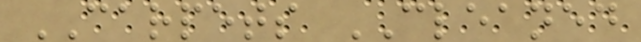CARPETS CLEANED
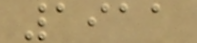1911
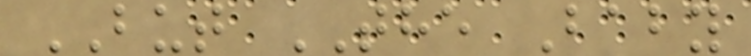BUT THE Baby
